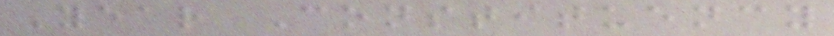Year Constituency
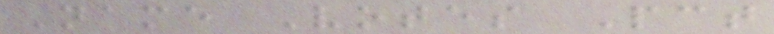Name Votes Pct
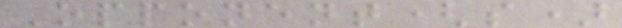Opponent(s)
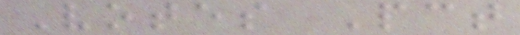Votes Pct
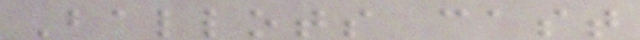Ballots cast
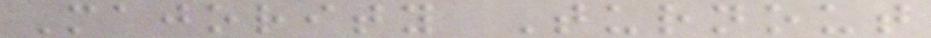Majority Turnout
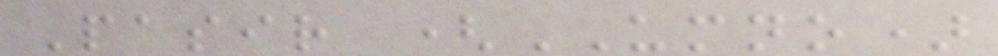Pasir (UMNO)
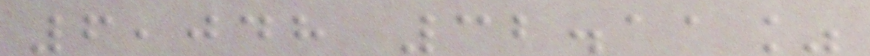6,048 32.11%
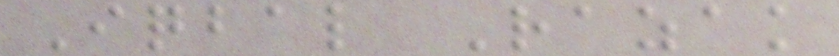Iqbal Razak
